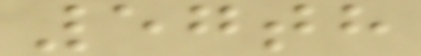57th
